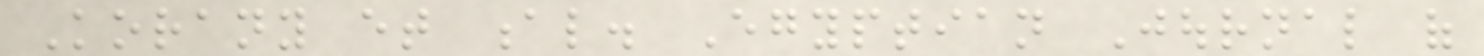Korany et al. Egyptian Journal of
